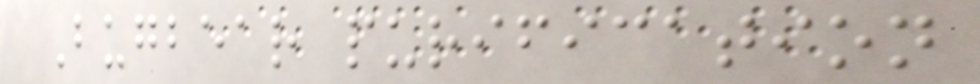Bugbear purification
